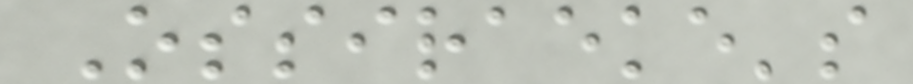Ossiraeke's
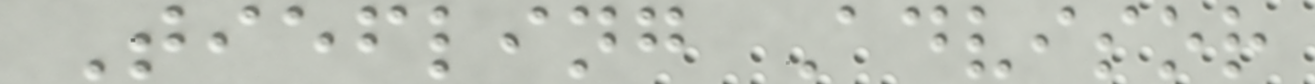Tiefling Advisor
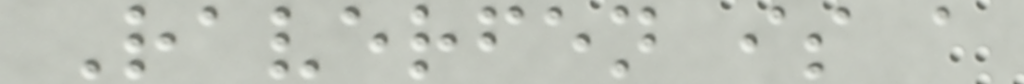Raverfen is a
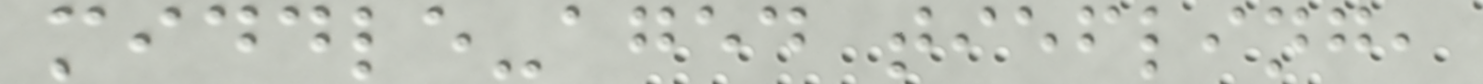middle-aged tiefling,
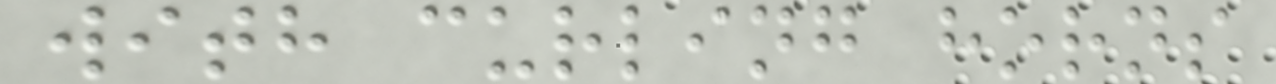with curling horns
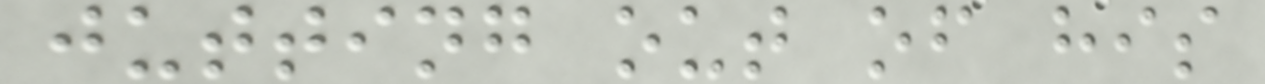jutting out of his
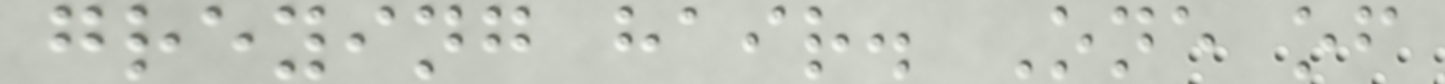greying hair. One of
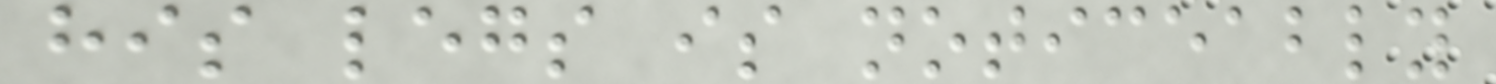his legs is noticeably
